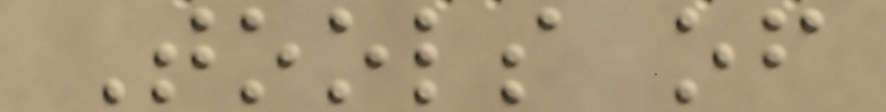Tools of
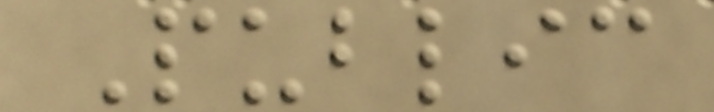Public
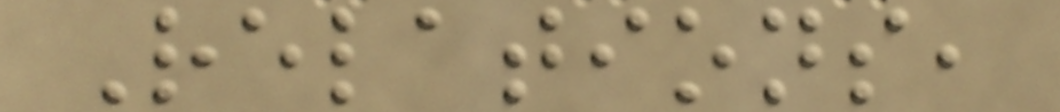Relations,
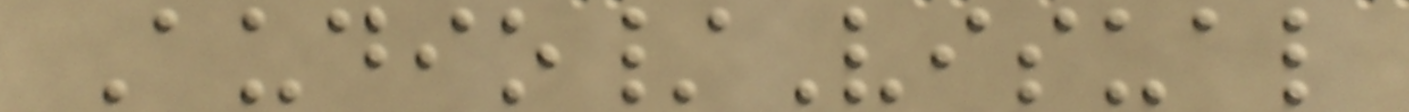Audio/Visual
